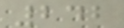242
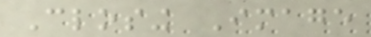Closing Image
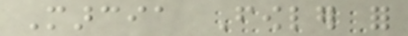Marcia Fowler for
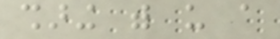sharing with us a
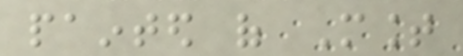painted of Mount
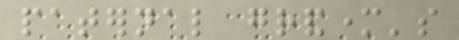paternal grandmother's
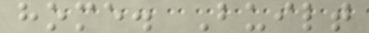home. Built
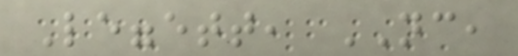Leggett, NC,
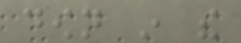down in the
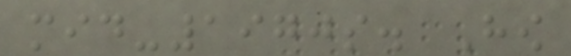mid-1970s. How
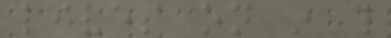lives on in this
